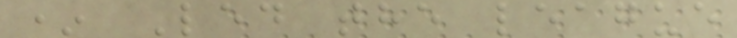* Led the league
